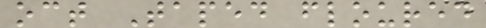oct Taped floured
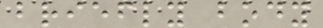briefly body
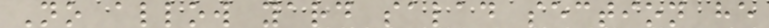No allow yard salad section he
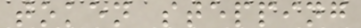token stepping
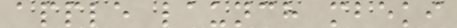apple launch mbeki
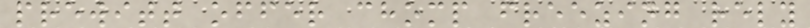prewitt offer chomp freezing rely
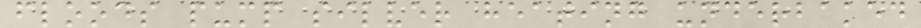floods pump silver heating underbaked
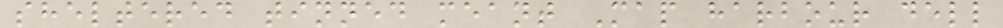sheltered tinned meant Map harbour dell
